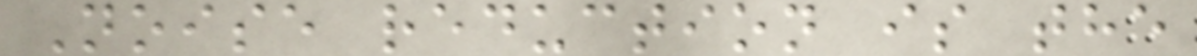Noise reduction is the
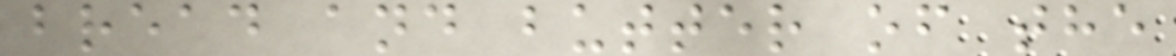bread and butter of the
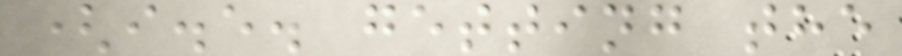(i.e. getting the
